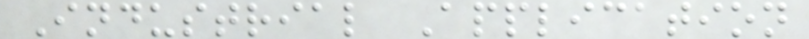Industrial Application
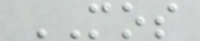MOS
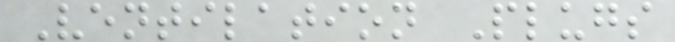Ventilation Plugs
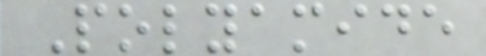Polyamide
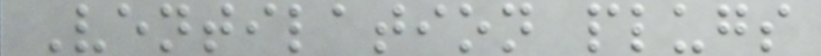Ventilation plugs
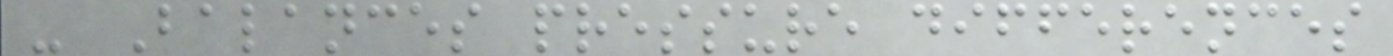- Balances pressure differences
